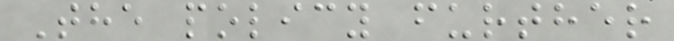The policy further
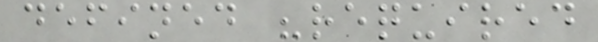defined "required
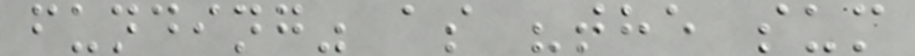funding" as "the sum
